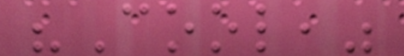"Cool,"
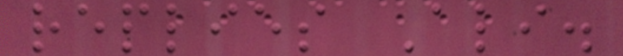replies Ali.
